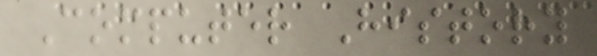Computer History
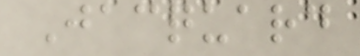Jacquard
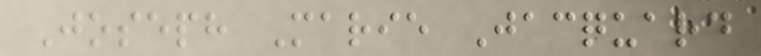Joseph Marie Jacquard
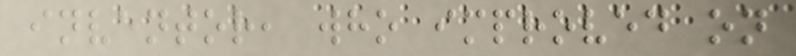inventor, who improved on
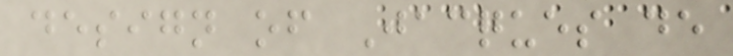design of Jacques de
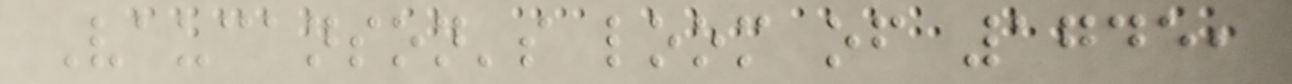Vaucanson's loom of 1745,
